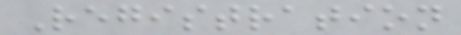Registration
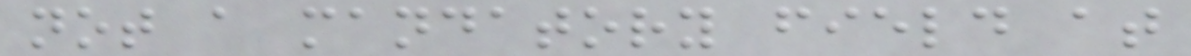not a mandatory field at
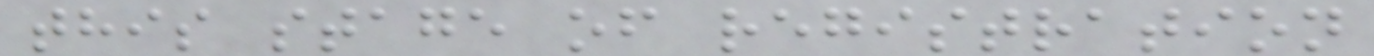this stage of registration
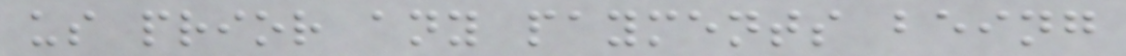us prior any payments being
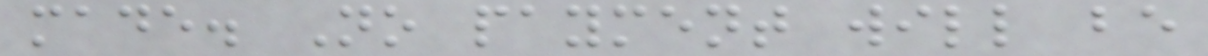made. No payment will be
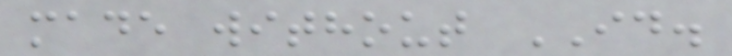made without ID.
